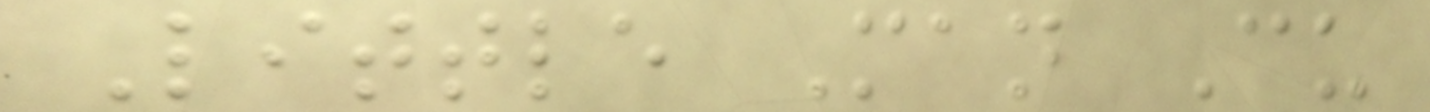Little Man Cu
